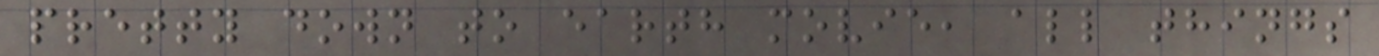pretty down to earth movie, all things
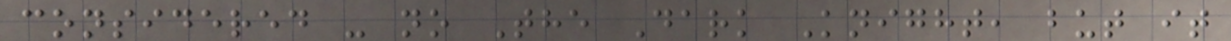considered - no The Dark Knight, but it
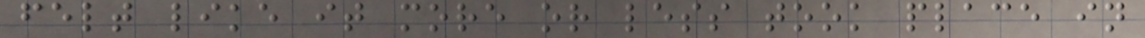felt like it more or less took place in
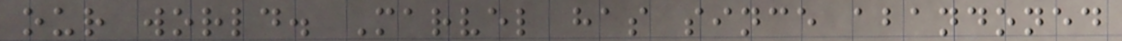our world. Marvel has since abandoned
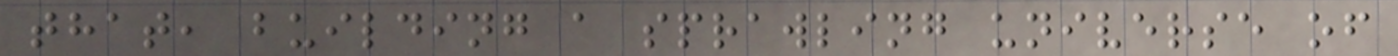that, building a sprawling universe of
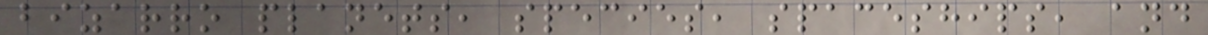bizarro planets, species, spaceships, and
